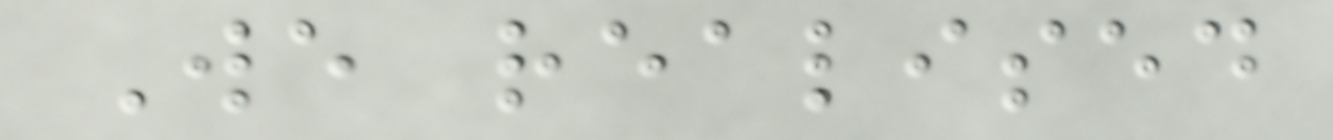We realised
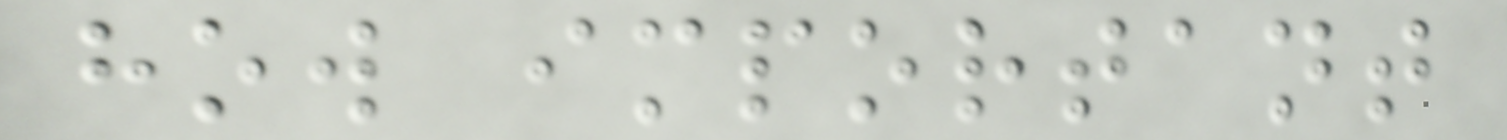how important
